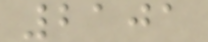2101
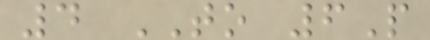4 TO 6P
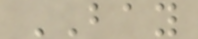BAY
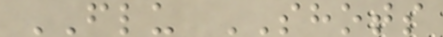FLU SHOTS
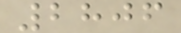2806
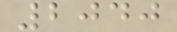2040
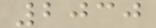2030
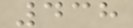438
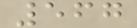567
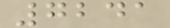7241
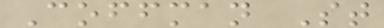Coffman St
